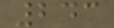243
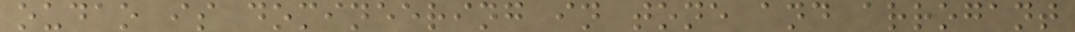oudao is domineering in tone and arrogant
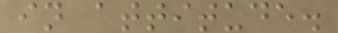in attitude.
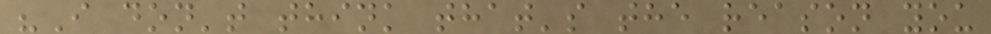"I don't think that's the reason you
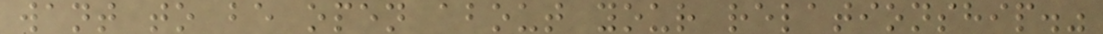want to be open about your relationship."
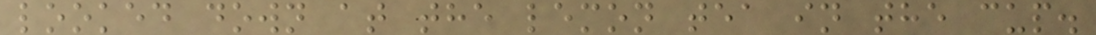looked down at the lemon tea in the cup.
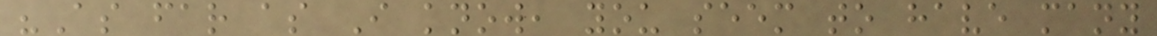"As far as I know, you seem to have many
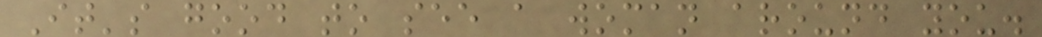It's good to see a woman around you.
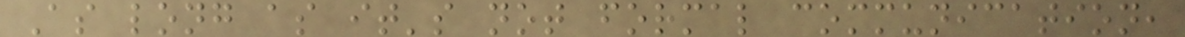As long as it's not formal communication,
